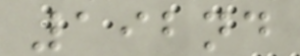192nd
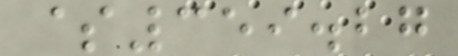$359.27
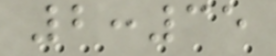2:35
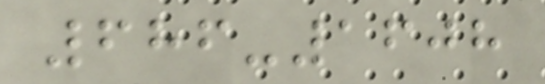686-1608
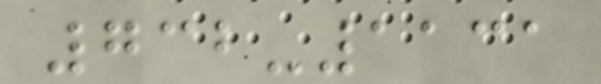732-1131
